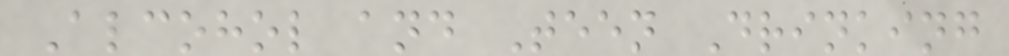Alcohol and Teen Drinking
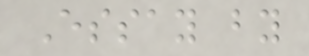Essay by
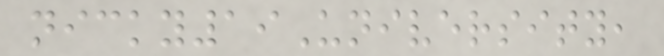nicky19University,
